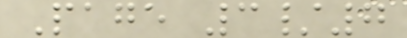Page 3/7
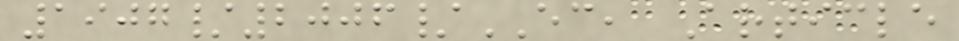1907/2006/EC, Article
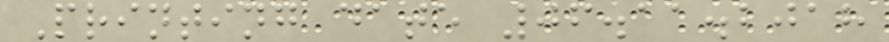Printing date 06.11.2018
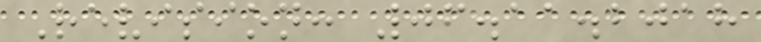Revision: 06.11.2018
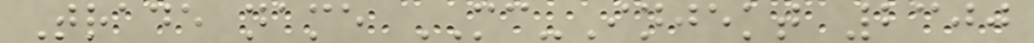Trade name MC-Injekt 2300
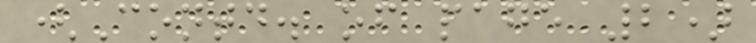(Contd. of page 2)
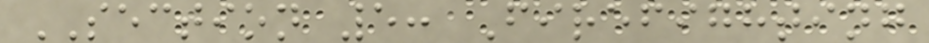SECTION 5: Firefighting
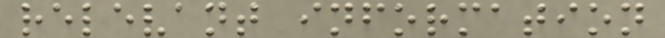relevant information
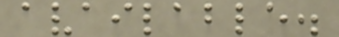available.
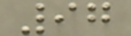97
